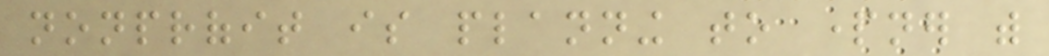nonprofit is planning to partner with
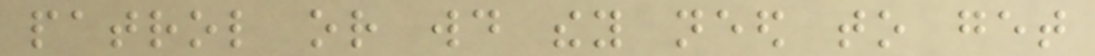patrol or would they need to get
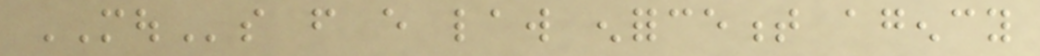MOUs from every law enforcement agency
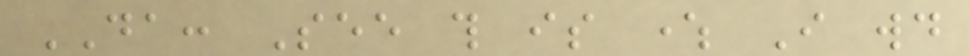DA: See this is where I would
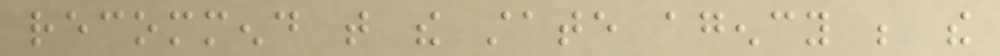recommend that the state agency be the
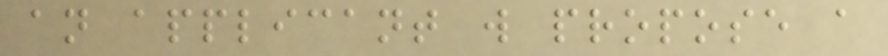an applicant will propose a
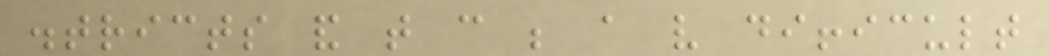districts and that can be a very difficult
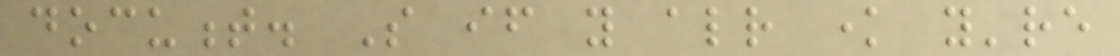document. So if you already know you're
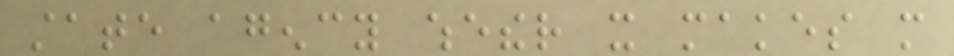state agency whether it makes more
